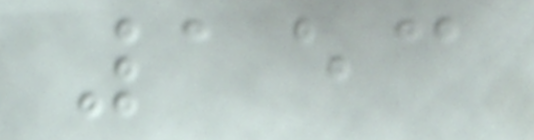153
